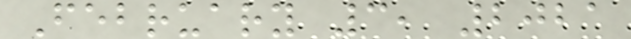February 3, 2021
